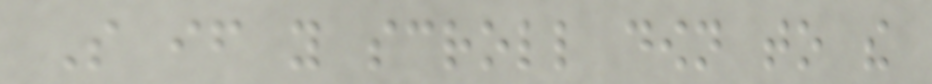So if you scroll down to the
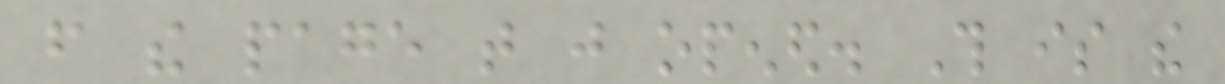from the page that just opened. This is the
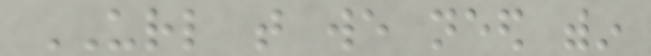URL that we need within
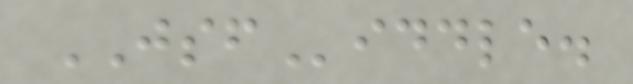JSFiddle.
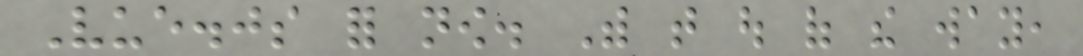Vue.js for now. With that out of the way,
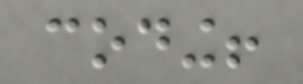coding!
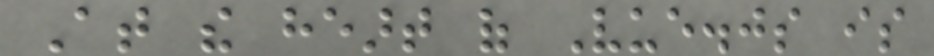At the heart of Vue.js is
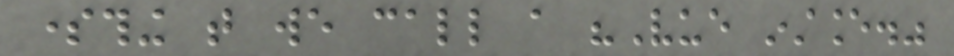something that we call a "Vue instance."
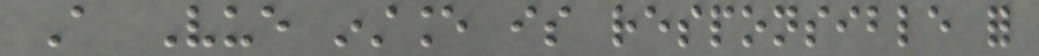A Vue instance is responsible for
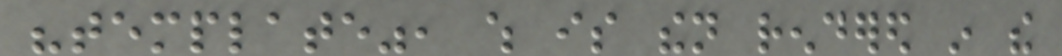"template", which is then rendered in the
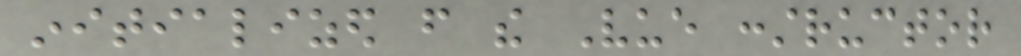initialized from the Vue constructor
